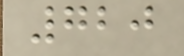720
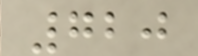720
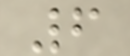6
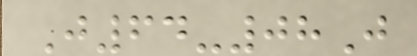J64-08J
